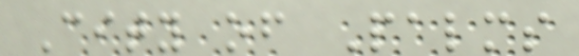City of Palms
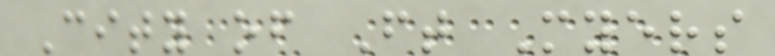City of Ft Myers
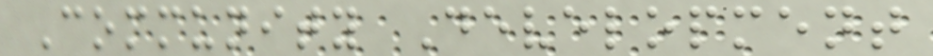Community Development
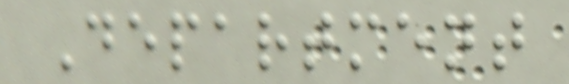Department
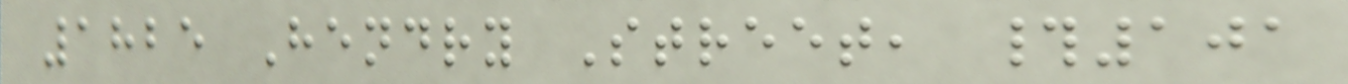1825 Hendry Street, #101
